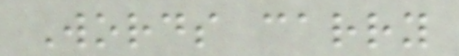Words carry
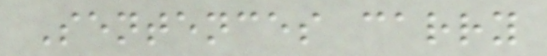Sentences carry
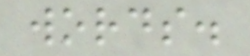words.
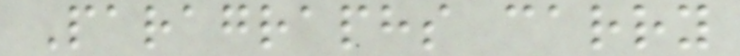Paragraphs carry
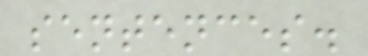sentences.
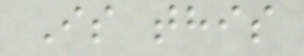Is this
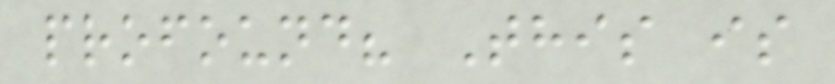profound? This is
